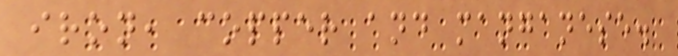iron, copper and manganese.
